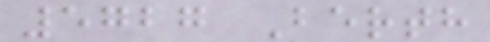5727 Berth
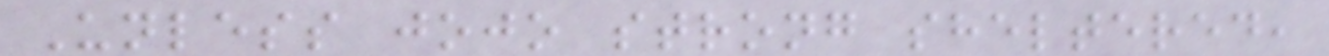Unless jojo strong sheltered,
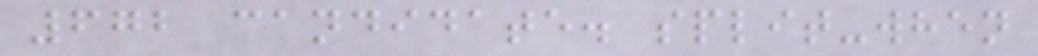672 candidate. split-when
